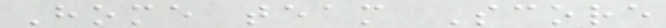Home team Score
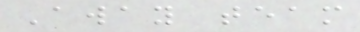Away team
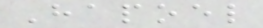Hapoel
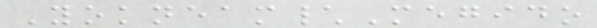Yokneam\Megido
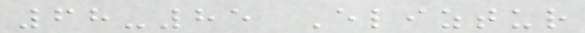68-85 Eliztur
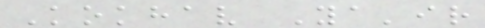Kokhav Ya'ir
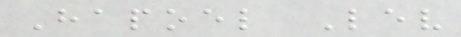Hapoel Lev
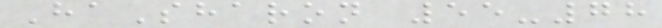HaSharon 55-78
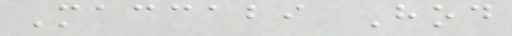Maccabi Hod
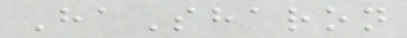HaSharon
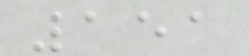151
